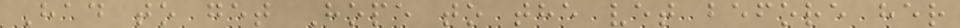Had to get Hope to the vet before her
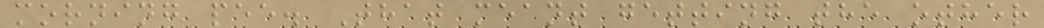morning pee. That meant getting the other
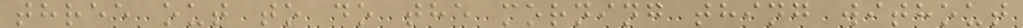three out to do the morning thing without
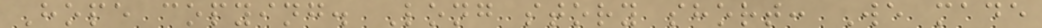Hope copying. Long story short: We made
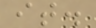it.
